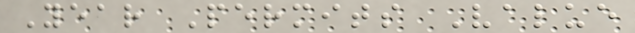Year Permits Value
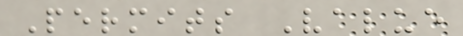Permits Value
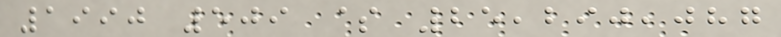1990 509 $ 25,290,087
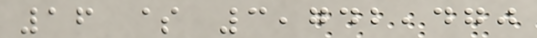16 $ 3,742,470
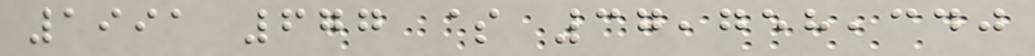1991 677 $ 37,758,340
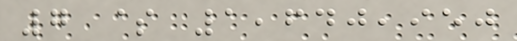7 $ 1,640,950
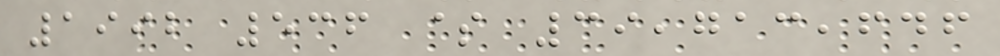1992 536 $ 39,713,646
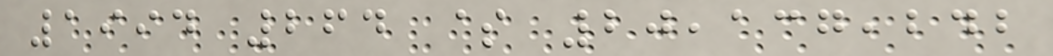1994 264 $ 20,137,242
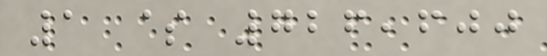1 $ 726,600
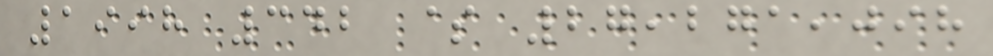1998 342 $ 27,271,098
